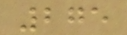275
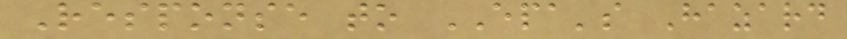Response to EPA's Hazard
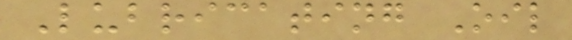Lubricating Oil
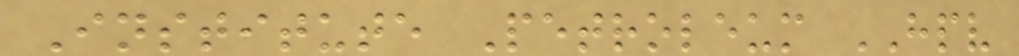Institute Petroleum HPV
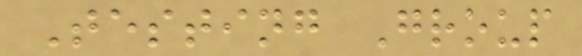Testing Group
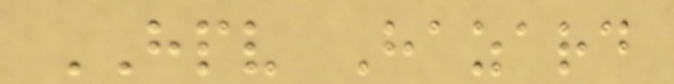HPV Hazard
